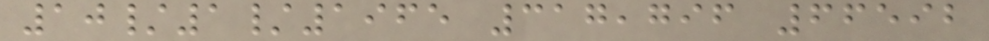10/1/1965 317,796 66592
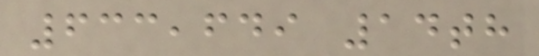633,649 14th
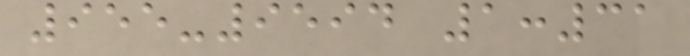955-9594 1:31
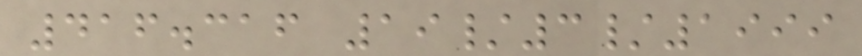416.316 19/3/1999
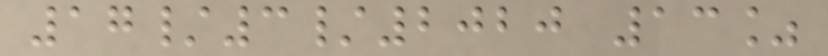17/3/2020 13%
